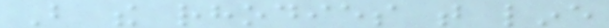But the rhodies that line
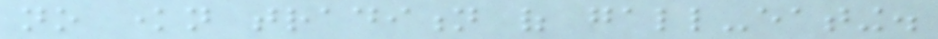no known tradition of gall-eating.
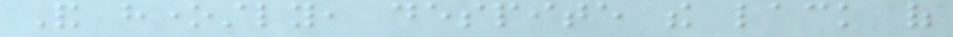And honestly, despite the lack of
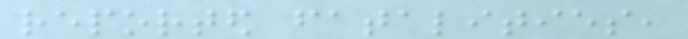reported fatalities,
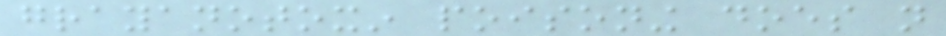grayanotoxin poisoning does not
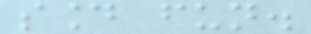sound fun.
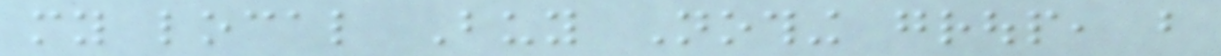my local Buy Nothing group, but
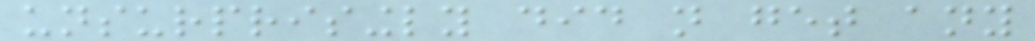unsurprisingly did not get any
